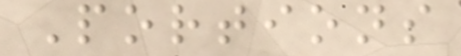Portions
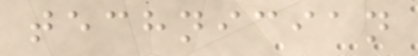technician
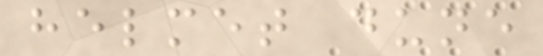helmet dune
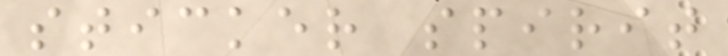sticker spirit
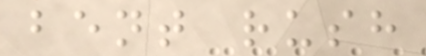bent rush
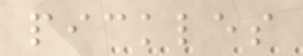pickles
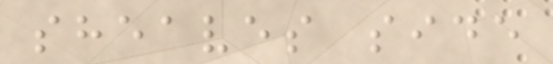sheaves side
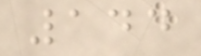144
